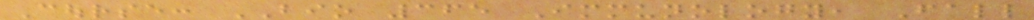Course: BIO 365 Immunology, Fall
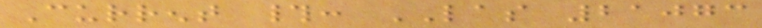Current #: LAS 21073
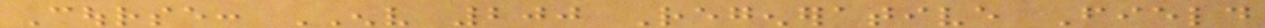Course: ENV 200 Regenerative Field
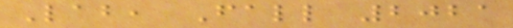Lab, Fall 2021
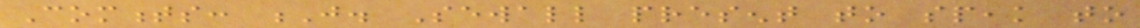Comments: J. Sewall present to speak to
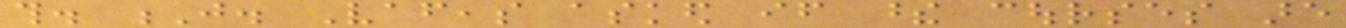this. J. Vafeas asked if these courses are
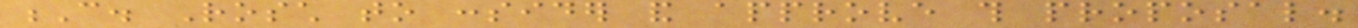C. Rosch to consider and approve this proposal.
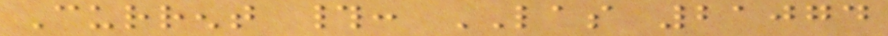Current #: LAS 21074
